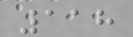118
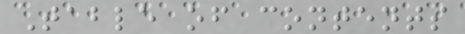Table of contents
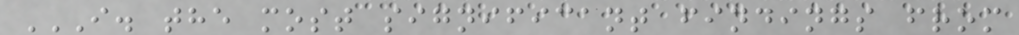I. THE MOST SIGNIFICANT FINDINGS FROM
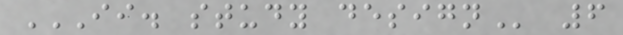II. STUDY DESIGN 6
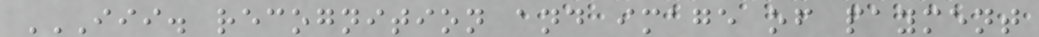III. RECOGNITION AND IMAGE OF PAYMENT
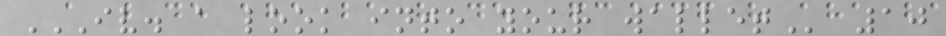IV. A LOOK INTO YOUR WALLET 10
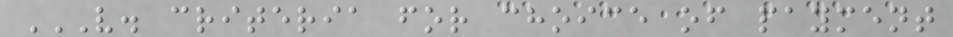V. CRITERIA FOR CHOICE OF PAYMENT
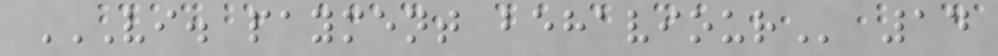VI. PAYMENT BEHAVIOUR 14
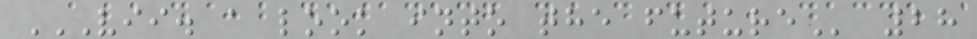VII. A LOOK INTO THE FUTURE 28
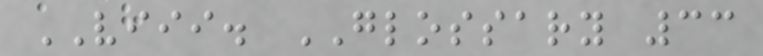VIII. GLOSSARY 33
